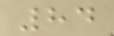84
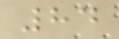84
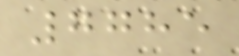7785
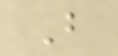B
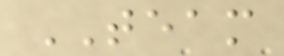TEAM
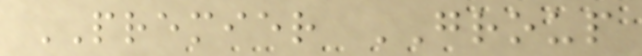PREMIER GROUP
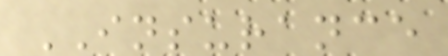INSURANCE
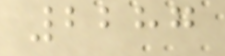2287
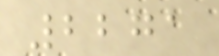2271
